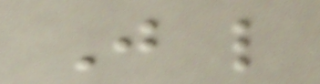Just like
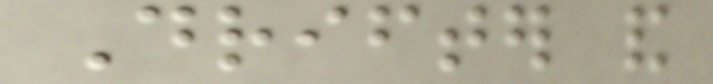Drifter and
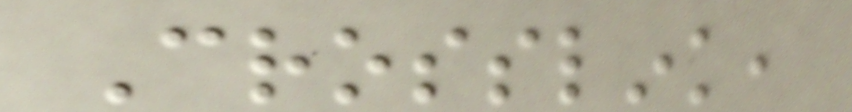Crosslink,
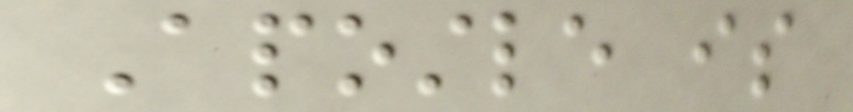Apostle is
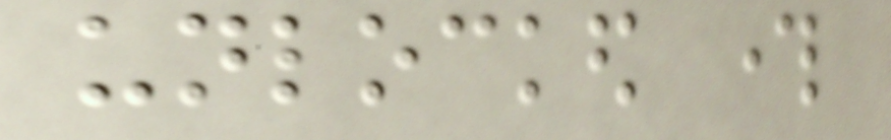unlocked through
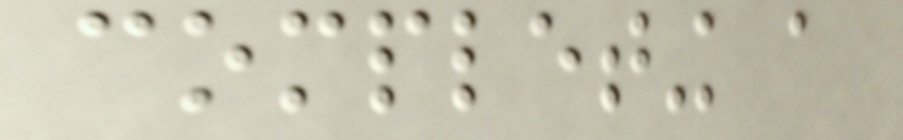completing a
